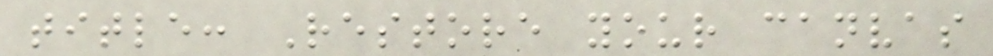title: Restore your canvas
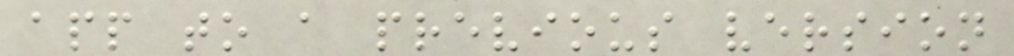app to a previous version
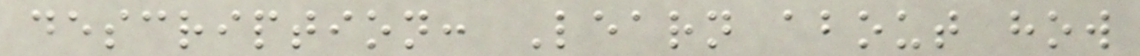description: Learn about how
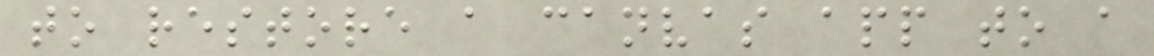to restore a canvas app to a
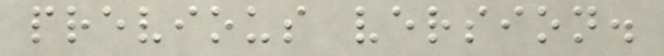previous version.
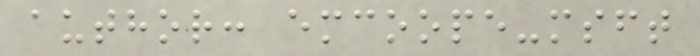author: emcoope-msft
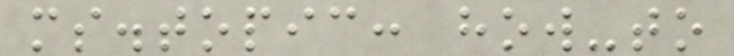ms.topic: how-to
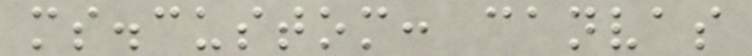ms.custom: canvas
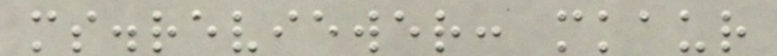ms.reviewer: mkaur
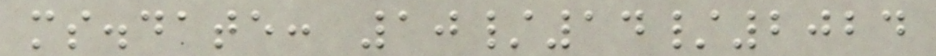ms.date: 10/14/2024
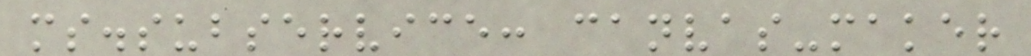ms.subservice: canvas-maker
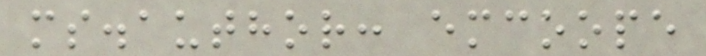ms.author: emcoope
